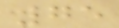75
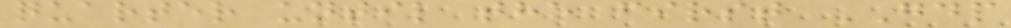quarter until the first GDP
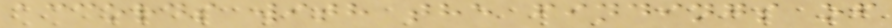accords with the findings of
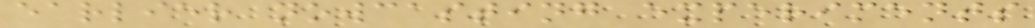earlier nowcasting experiments
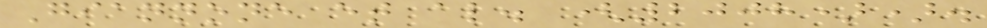Giannone et al. (2008)).
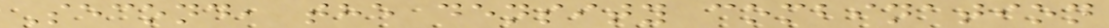Second, the density combination
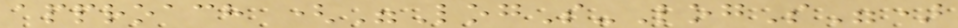approach ("LogS-LogS")
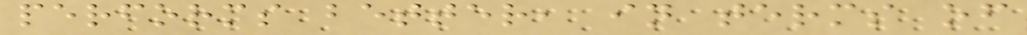performs better, in terms of
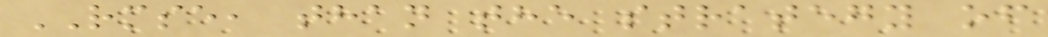RMSE, than the strategy of
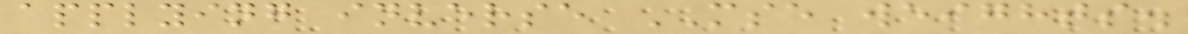applying inverse MSE weights.
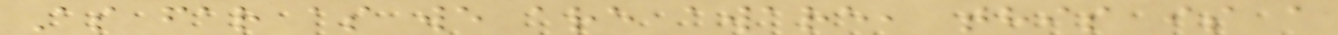As far as we are aware, this is a
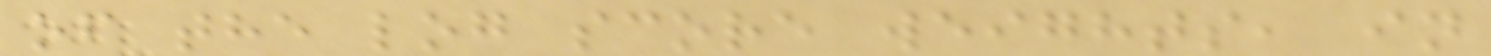of the log score weights, in
